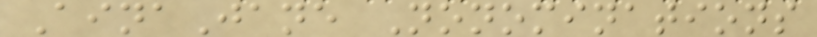AinaJane Nonominations
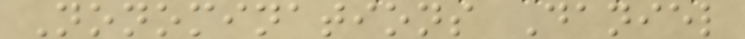Nonominations Daniel
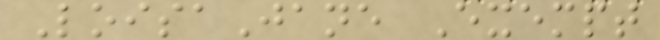LoisaJane Exempt
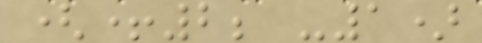(+2; -1)
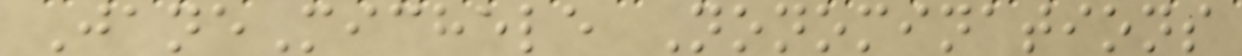JaneMichele Nonominations
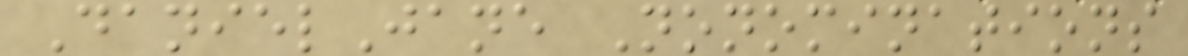DanielJane Nonominations
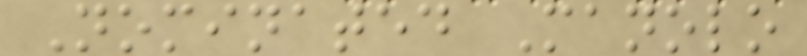Nominated Manolo
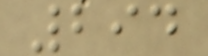294
